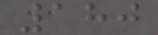180
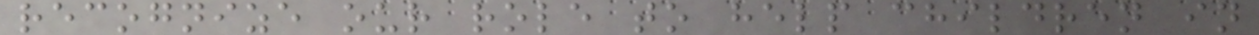recognize our role to help children in
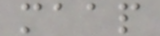maap
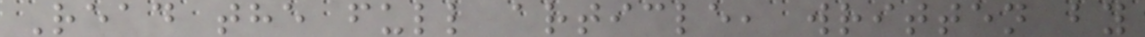Read the full article, written by
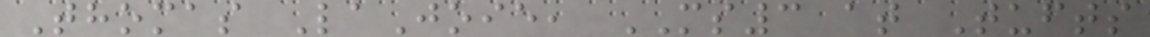Thomas LaJoie, MS3 at Tufts
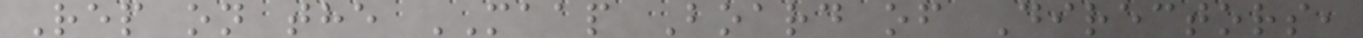Rep on the MAAP Board of Directors,
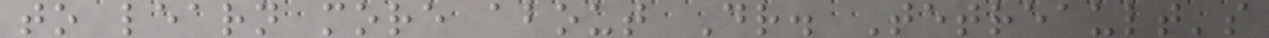to learn more about Dr. Tetreault's
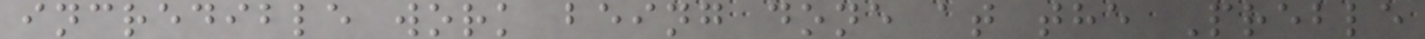incredible work being done at the Preble
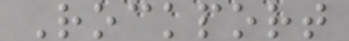Rockport
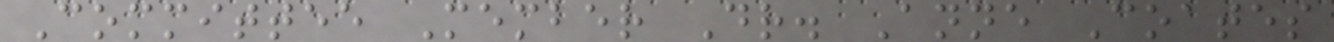Committee Member Dr. Anne Coates
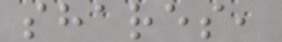shares,
